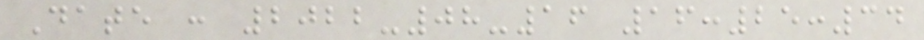Date : 2022-08-16 16:25:34
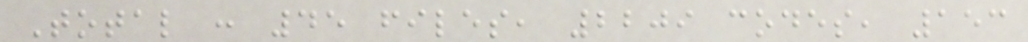Total : 45 files, 2209 codes, 153
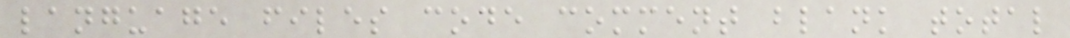language files code comment blank total
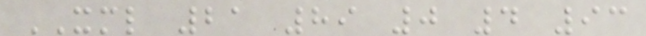XML 21 89 0 4 93
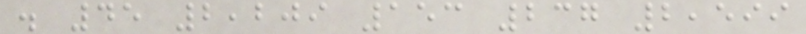. 45 2,209 153 237 2,599
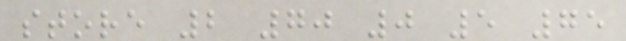store 2 70 0 5 75
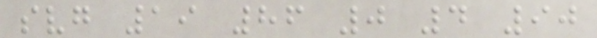svg 19 86 0 4 90
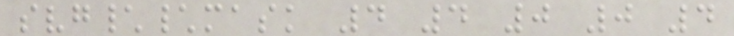svg\\mask 4 4 0 0 4
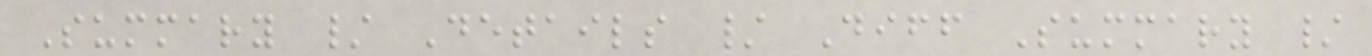Summary / Details / Diff Summary /
